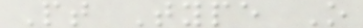Pt Type O
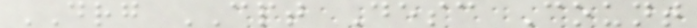DRG CPT Desc Count
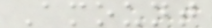Amount
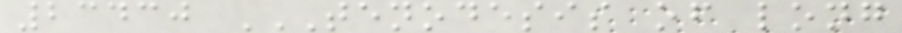23430 TENODESIS OF LONG
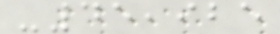-45,925
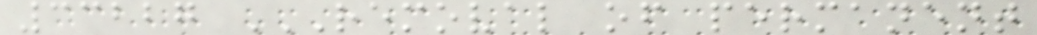33227 REMOVAL OF PERMANENT
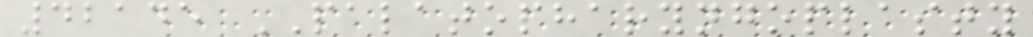42145 PALATOPHARYNGOPLASTY
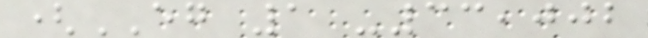(EG 1 -33,002
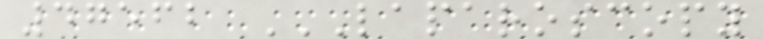47562 LAPAROSCOPY
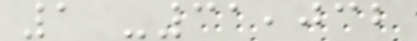1 -31,032
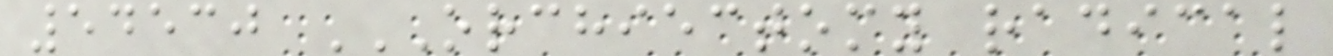54530 ORCHIECTOMY RADICAL
